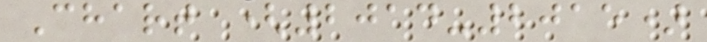Chart (2014-2015)
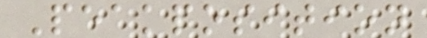Peakposition
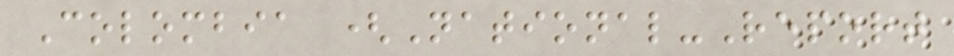Colombia (National-Report
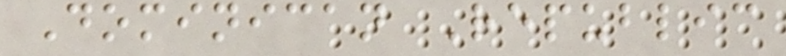Dominican Republic
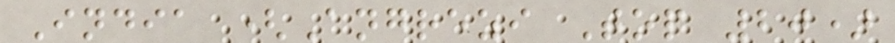India (Angrezi Top 20)
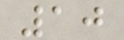10
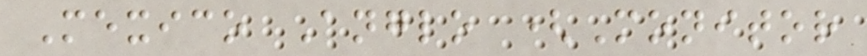Mexico Anglo (Monitor
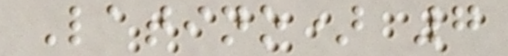Latino) 7
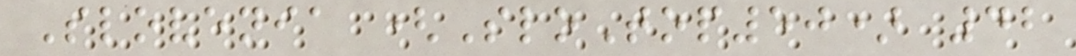Slovenia (SloTop50) 42
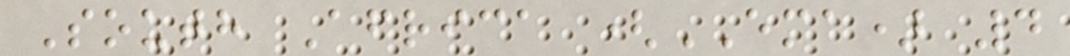South Africa (EMA) 4
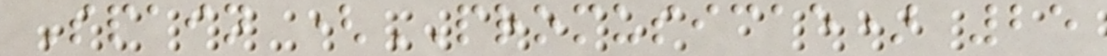Spain (PROMUSICAE) 25
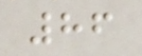86
